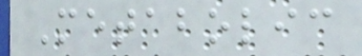Metabolic
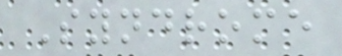Syndrome
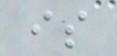is
